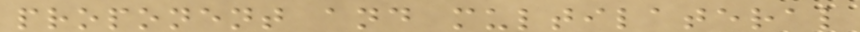proponent and multilateral
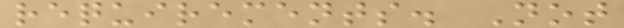requirements. Not
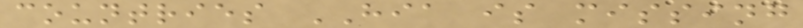countries HIA is missing
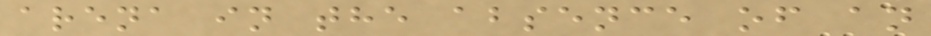arena in the absence of an
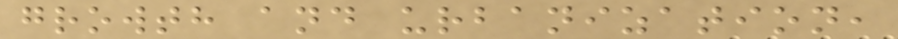growth and urbanization,
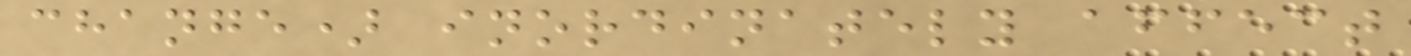change) inordinately affect
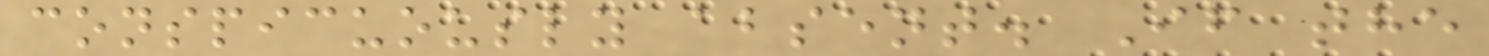conspicuously absent. If the
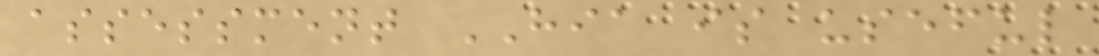assessment HIA is useful
